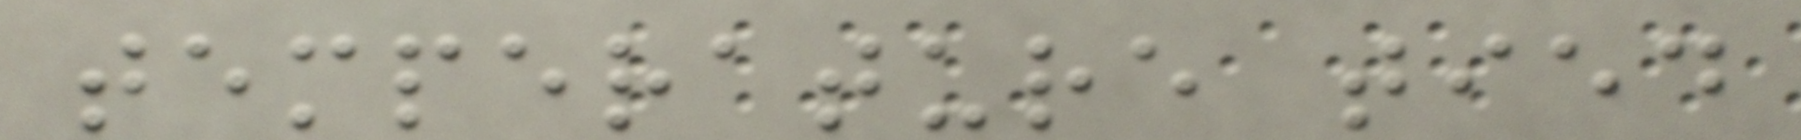temperature tied
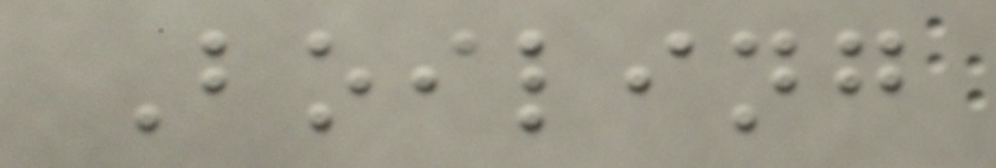Boiling
